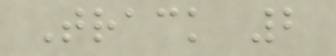Track 2
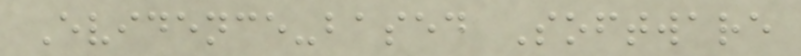Evidence-based Software
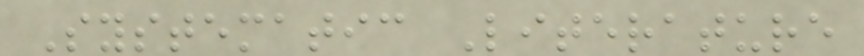Systematic Literature
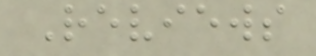Reviews
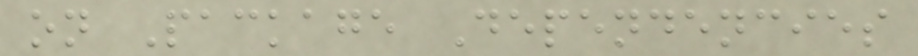on Package Dependencies
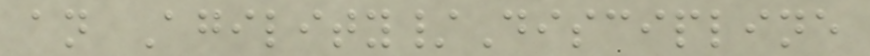an Agility/Discipline
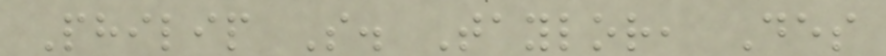Philip S. Taylor, Des
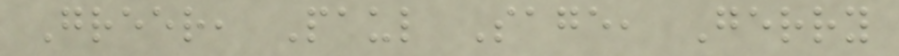Greer, Paul Sage, Gerry
